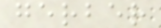gerber
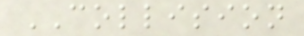COLLISION
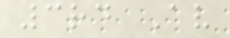3rd Av
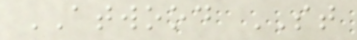ATWOOD ST
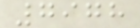7978
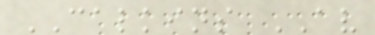CALKINS AV
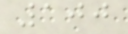100
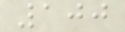100
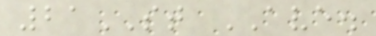21ST AVE.
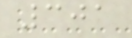301
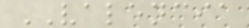VALENCIA
